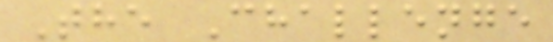The Challenge
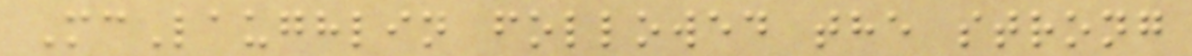McLaughlin followed the strong
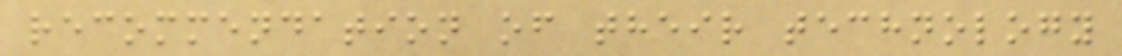recommendation of their technology
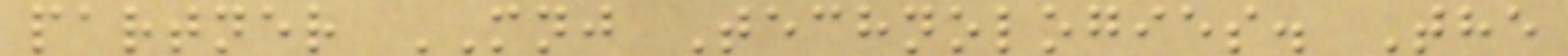partner MNJ Technologies. The
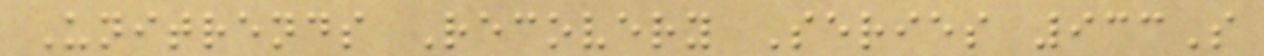Unitrends Recovery Series 933S
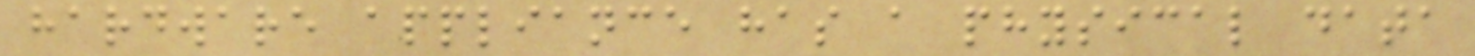hardware appliance has a physical data
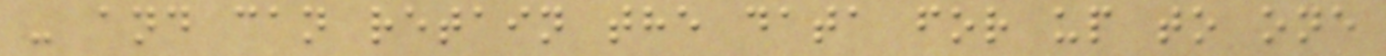- and can retain the data for up to one
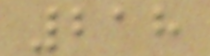218
